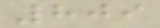809
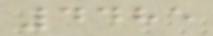4485
